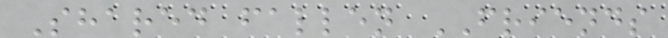Shared fallen FRIENDS
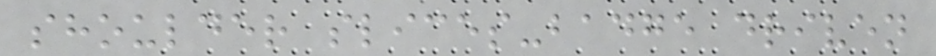shoulder slices-badge driven
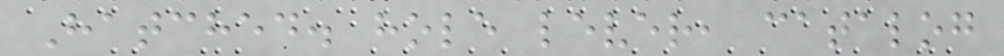Hatched. hole lever, catalog
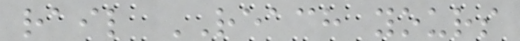rail REACH yours
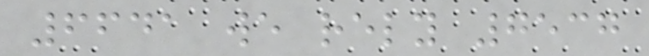6641 we rely 7537
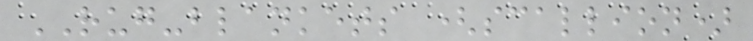RUG-blankets (scallion)
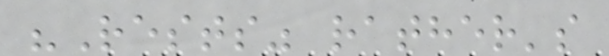"Rests" rather's
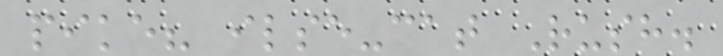pike? ilse-cat Rush.
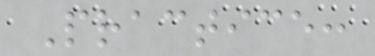Practice:
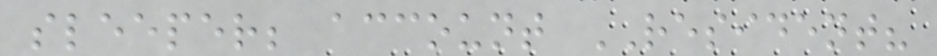sleeper; account RESIDENT?
